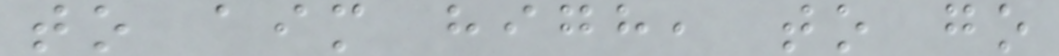to aim high, to go
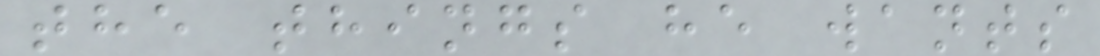the things he wants
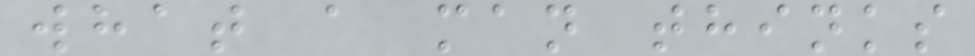what a man thinks
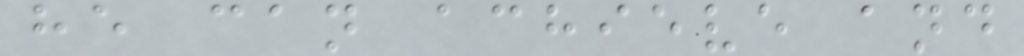he can achieve and
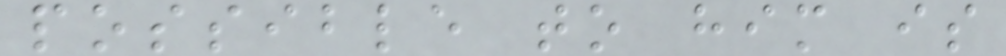possible to him is
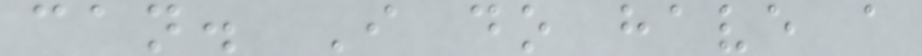can. I do have a
